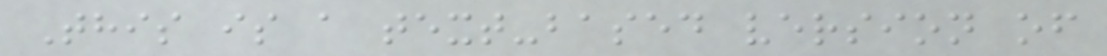This is a text-based version of
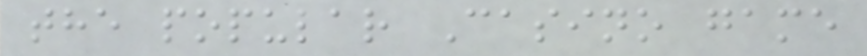the popular Casino game
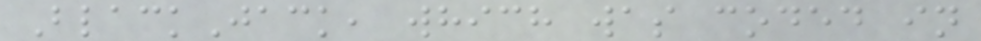BlackJack, which was coded in
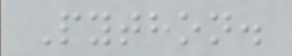Python.
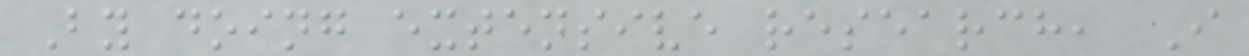By doing extensive research, I
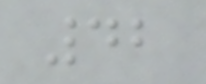42
